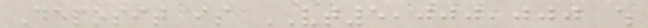Deposit is VT5,000,000 which
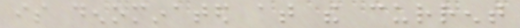is denominated at the current
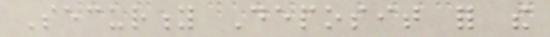Security Deposit for the
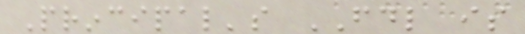Principal's FDL is
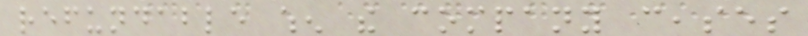refundable when the company ceases
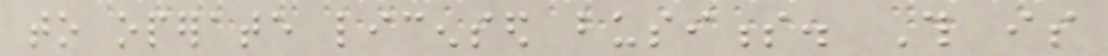to operate licensed business. This is
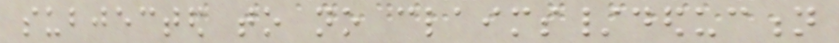subjected to no claims/deduction
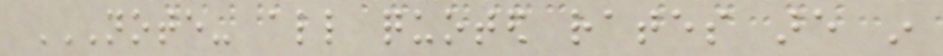NOTE- ALL QUOTED RATES ARE IN
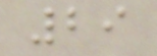29
